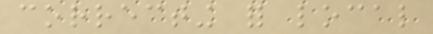correcting for local
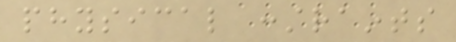physical constraints
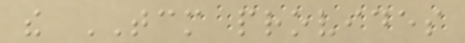the TCM provides
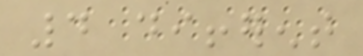4 different
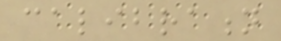calibration
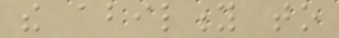the ability to
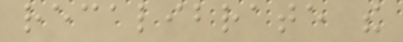recalibrate the
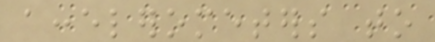accelerometers to
